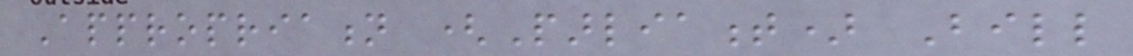Appropriation (Parliament) Bill
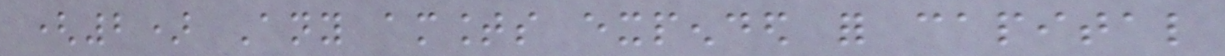(2) Any amounts expended for capital
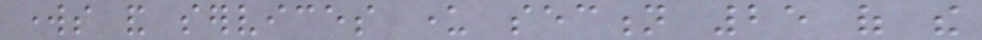works and services under section 25 of the
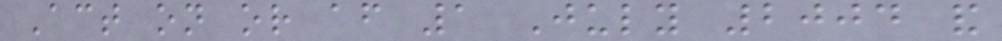Act on or after 1 July 2004 and
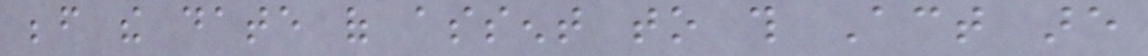before the date of assent to this Act are
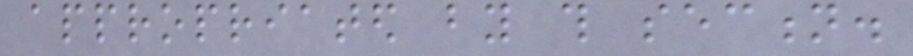appropriated by this section.
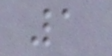1
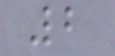2
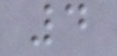4
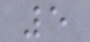5
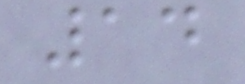14
